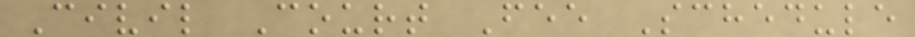Civil Court Fee Schedule
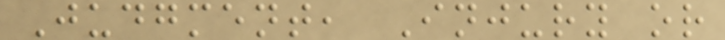Judgment, Injury or
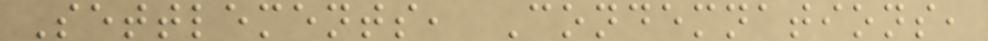Settlements, Condemnations,
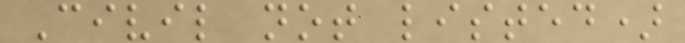Civil not listed)
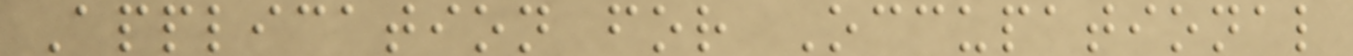Application for Occupational
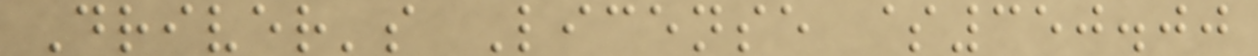Driver's License $350.00
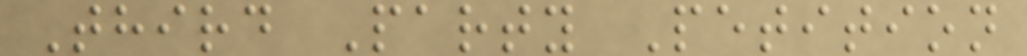Third Party Petition
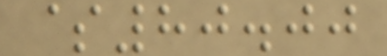$80.00
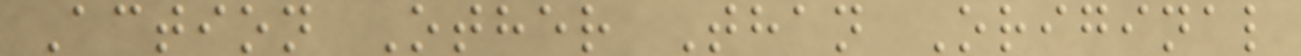Action Other Than Original
